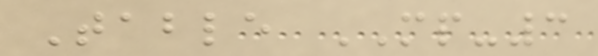Table MP-3
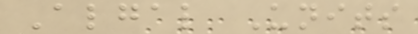Algal Units
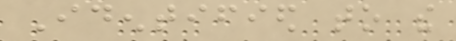Identified to the
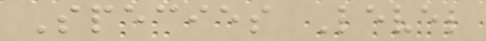Species Level
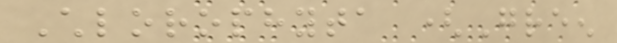Chlorophyta (Green
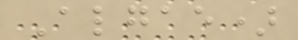Algae)
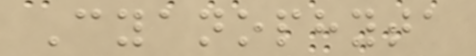Cyanophyta
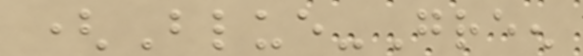(Blue-Green
